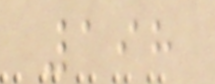198
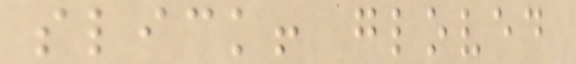slick! gloved
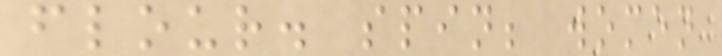flour. spin; women
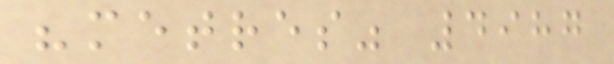"metres" 4987
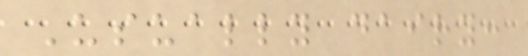Usually dairy:
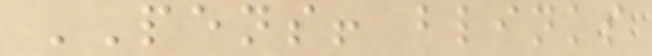PENS! blinks
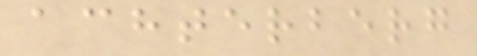achterberg
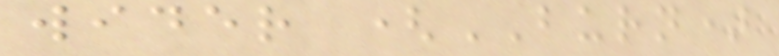wider (BURN)
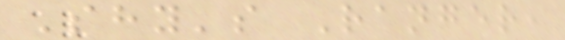Shy's Ranger,
